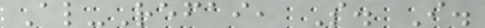Al-Refai, S. I.
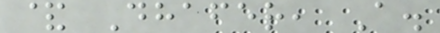& Dhafer, A.
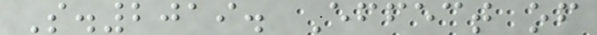S.2019. Effect of
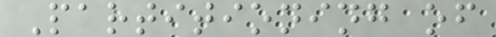Partitioning of
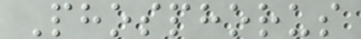Phosphorus
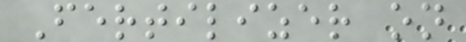Fertilizer on
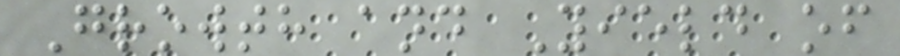Growth and Yield of
